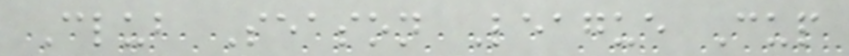Club Season League Cup
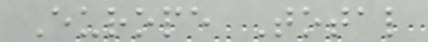Europe Total
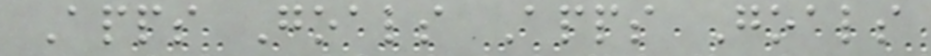Apps Goals Apps Goals
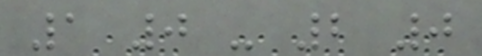1 0 - 2 0
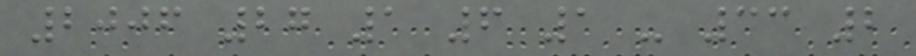2006 27 1 6 1 - 33 2
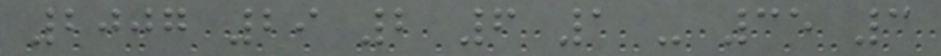2007 29 2 6 1 - 35 3
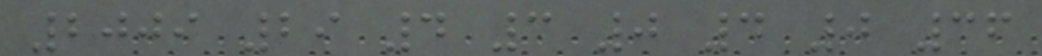2009 29 4 3 0 4 0 36
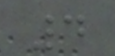4
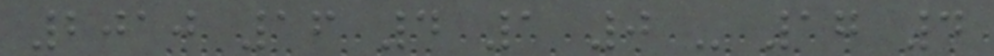2010 16 4 1 0 - 17 4
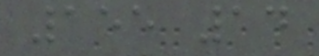155 14
